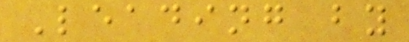Leading by
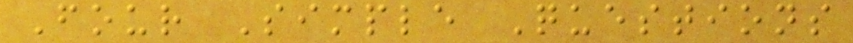Four Simple Questions
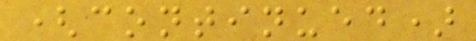(continued)
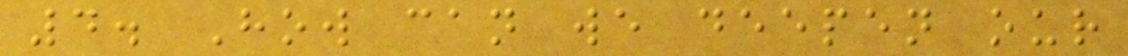4. How can we deepen our
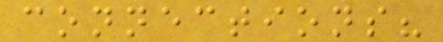connections?
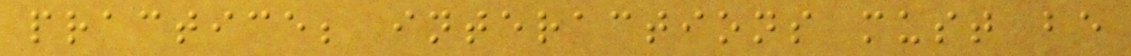practice; interactions must be
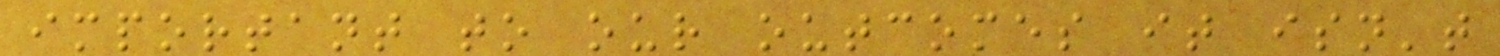important to our outcomes it isn't
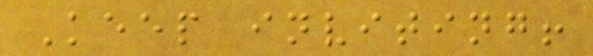Keep inviting!
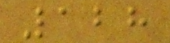128
